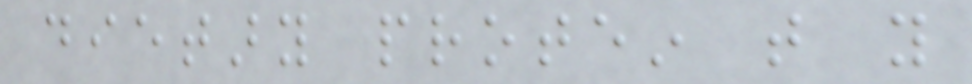dietary protein that you
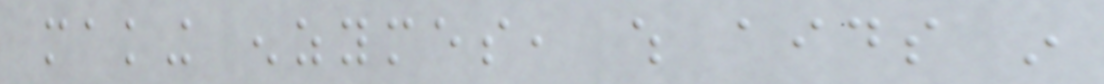making enzymes, which aids in
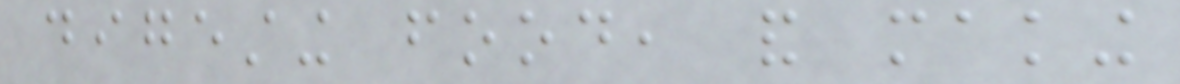digesting food, and making
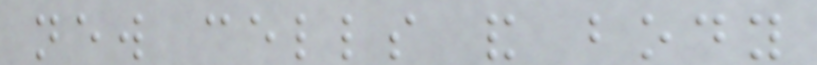new cells and body
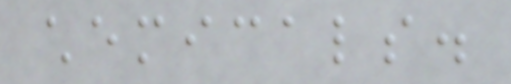chemicals.
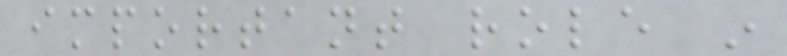important role in
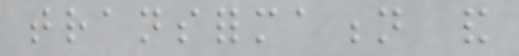transformation and
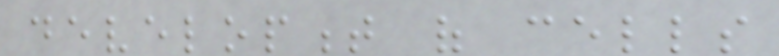development of cells
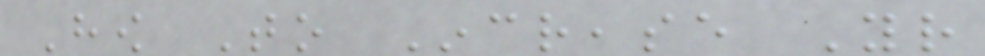How To Increase Your
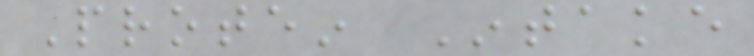Protein Intake
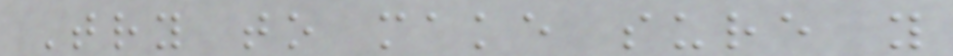Try to make sure you
